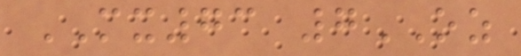MX73 7OZ
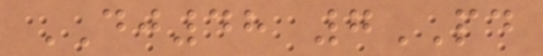DJ48 7PD
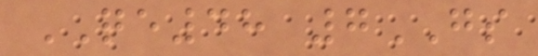QE48 7GS
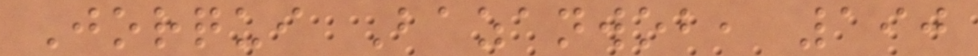Jorqui Bazanwob, 190
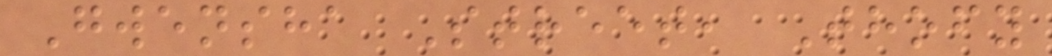Gwensha Street, Thofy
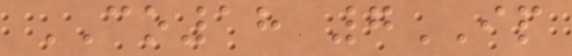CO18 7IP
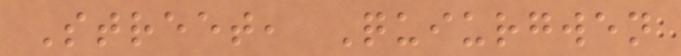Street, Quiurgwen
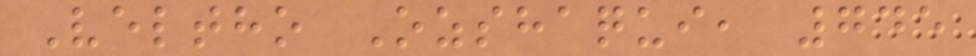Veltho Ozshaqui, 745
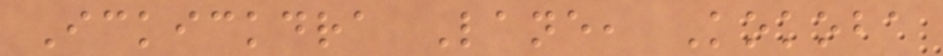Ickickdra Lane, Kokoba
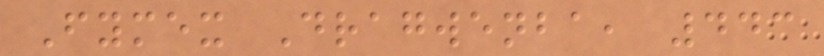Fymex Dragwenba, 443
